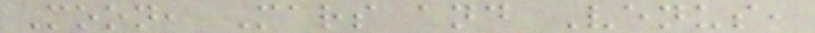Moon, Mars and Venus,
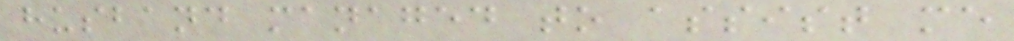husband managed to assist me
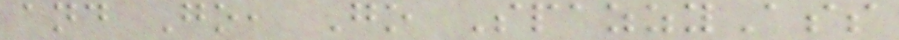and Go, Go SpazzyAss
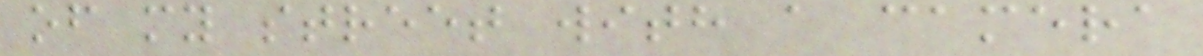of my street with a camera
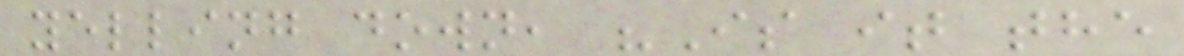yelling down, "Is it the
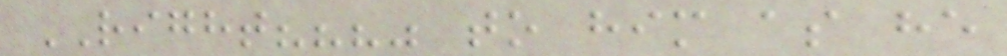RIGHT???" to him as he
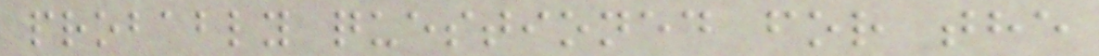probably questioned for the
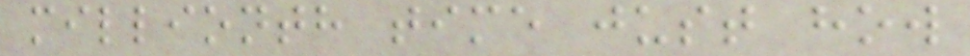millionth time just how
